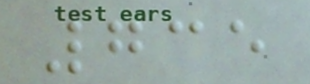735
